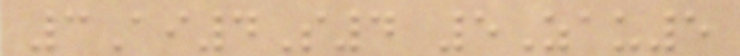3Ai4S4 5Zau5
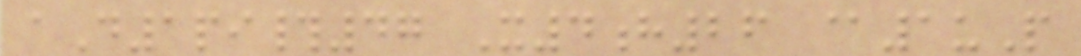aD1pi#47 X4h26 @1uP
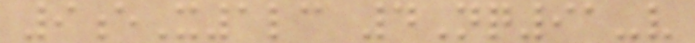9eX1lc 4Nq91-v
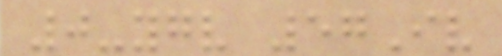0-ygv 57Iv
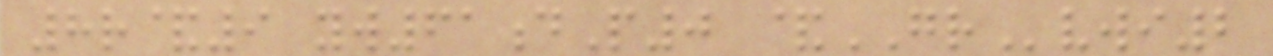8r&9 yw61dP0 &GRvwi2
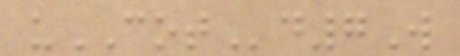uCOTd7W
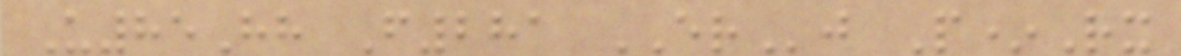U85Hh F281 ERj P*Rx
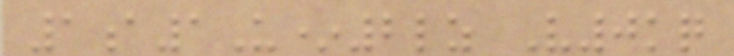1a1U*2lz V0kq
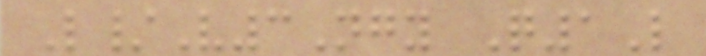L/V3Ngy Q1L
